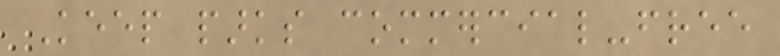Keep parks commercial-free
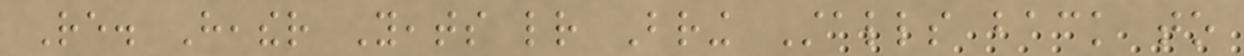Re. Heather Yeats letter Bring Stalls back to
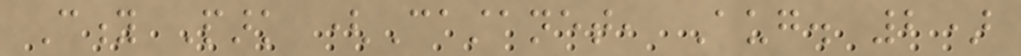City Park (Castanet, Aug. 2)
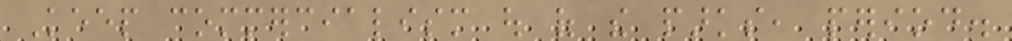Keep commercialism out of the parks, period.
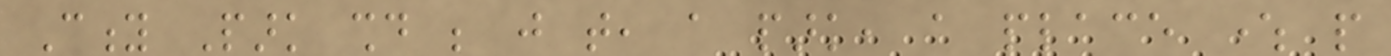City Park should be just that, a park, a place where people
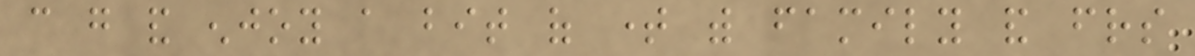can go and enjoy a bit of time with family and friends
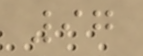97
